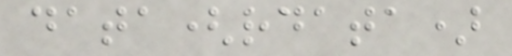data(rdata)
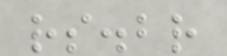rs.br
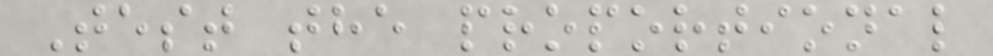Test the proportional
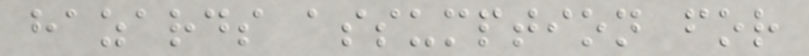hazards assumption for
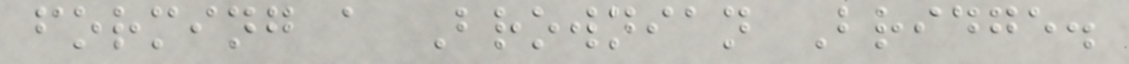forming a Brownian Bridge.
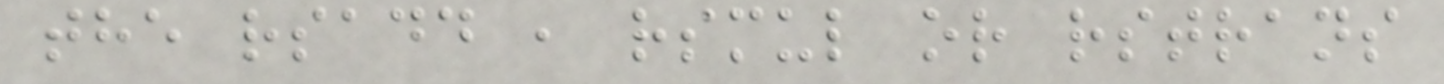the rsadd , rsmul or rstrans
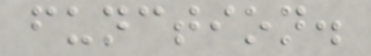function.
